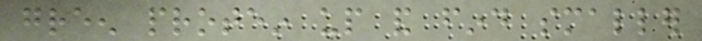green protein up and find smaller
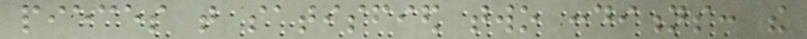pieces that satisfied two conditions: the
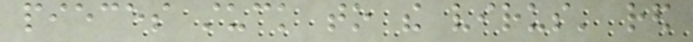pieces stuck to the virus' red
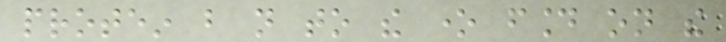protein but not to the one found on the
